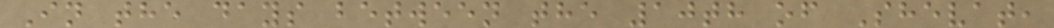In the days between the 10th of Shevat,
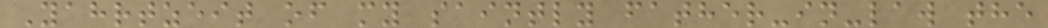Yahrtzeit of my saintly father-in-law the
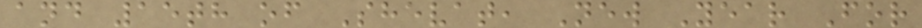and 15th of Shevat, New Year For
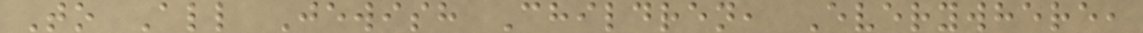To All Jewish Children, Everywhere,
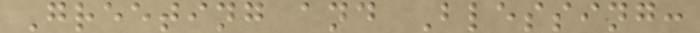Greeting and Blessing:
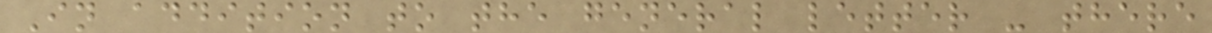In addition to the general letter - there
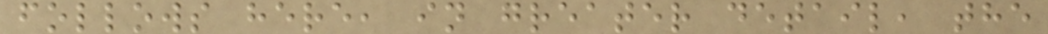follows here, in greater detail, the
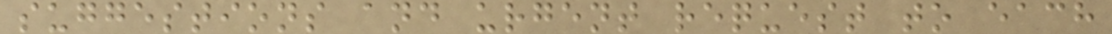suggestions and urgent request to each
